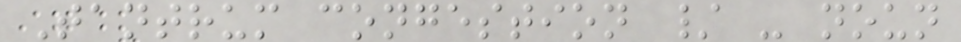Tantrum congestion / - noun
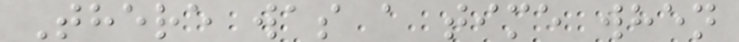There was a time when
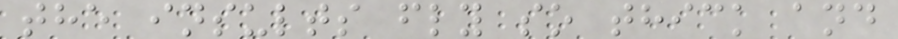the insults fly so thick and
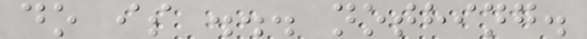do is ... nothing.
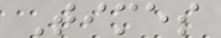Times
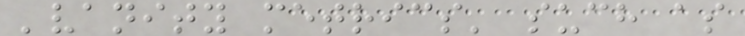'vanity metrics' such as
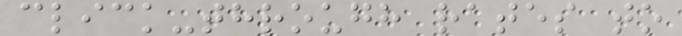click-through rates to
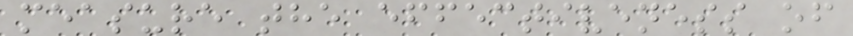measure the effectiveness of
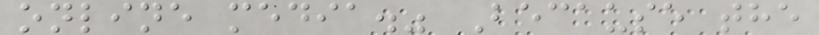online media." Because the
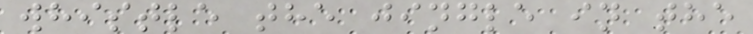whistle the jingle in the
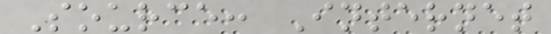Source: Internet
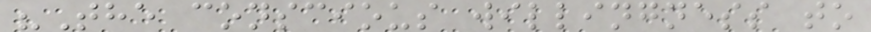"The conscious willingness to
